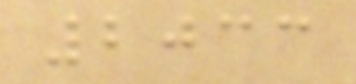2033
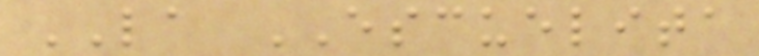LA ESCUELITA
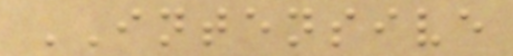INTENSIVE
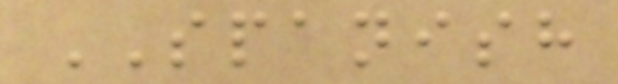SPANISH
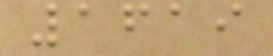1619
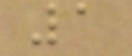1
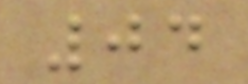04
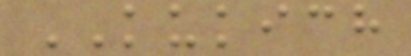KUKICH
